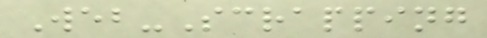Web-Scrapping
